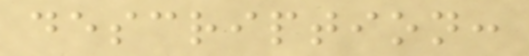description:
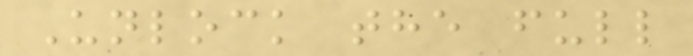Unlock the full
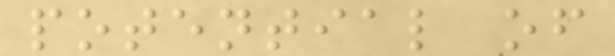potential of
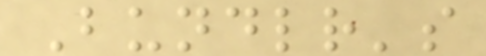Bundlr's
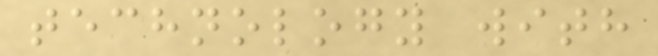technology with
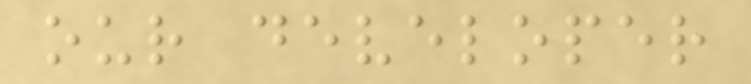our developer
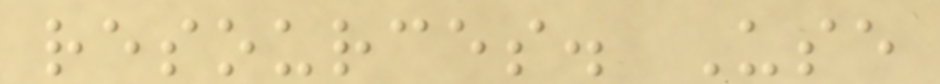resources. Use
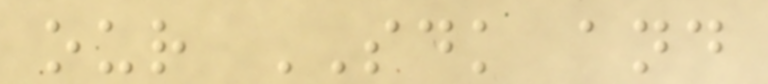our SDK and
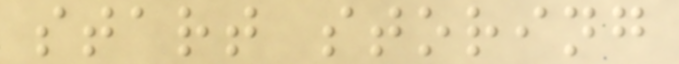start storing
